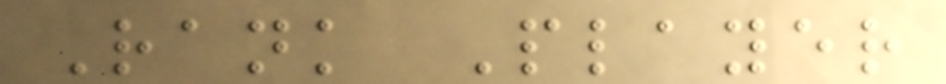Rank Player
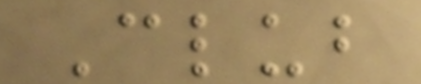Club
